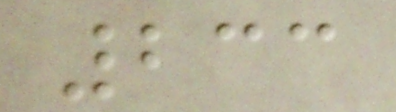233
